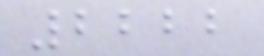2222
